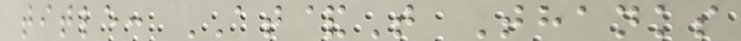title: AT&T Thanks
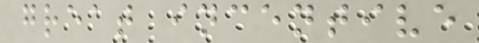great incentive
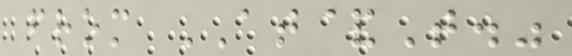from AT&T."
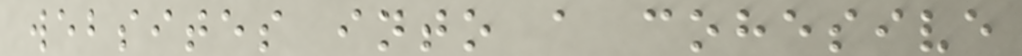websites into a cohesive
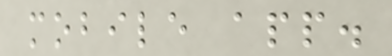mobile app.
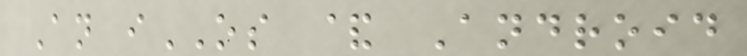An iOS & Android
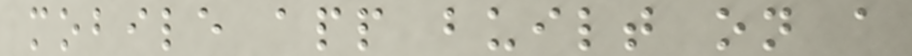mobile app built on a
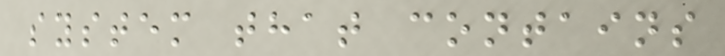system that contains
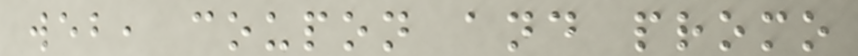web, coupon and promo
